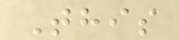This
